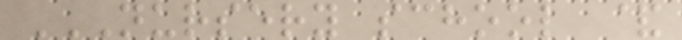NURSERY SCHOOL &
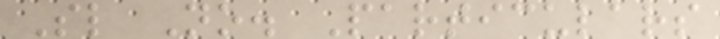Sl No. Particulars
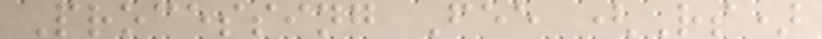Processing Fee (Rs)
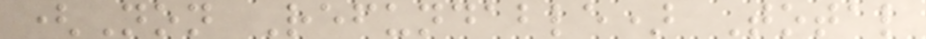(Non Refundable) Total
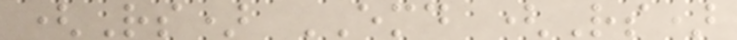(Rs) EMD (Rs)
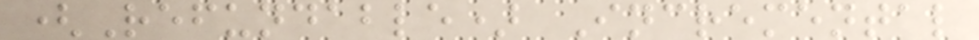(Refundable) Incremental
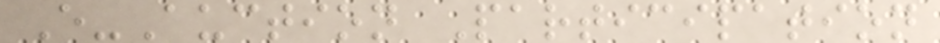E-Auction Participation
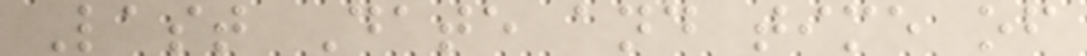Last Date and time of
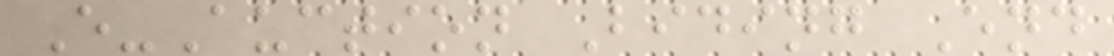E-Auction Biding End
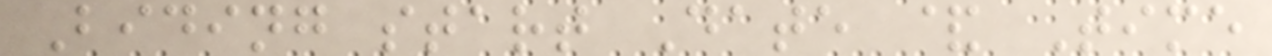Biding start Date & Time
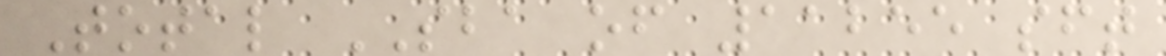Total SBA of 11255 sft
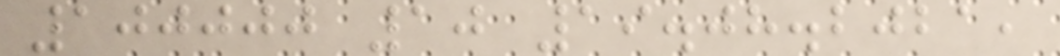100000 10 19.08.2021,
